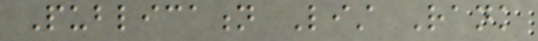Publication List Rank
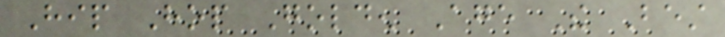Hip Hop Golden Age The Best
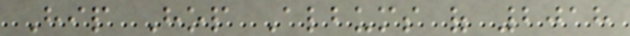Hip Hop Albums of 2018
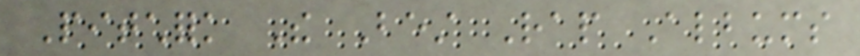Pitchfork The Best Rap Albums
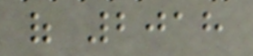of 2018
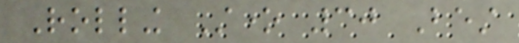Rolling Stone 30 Best
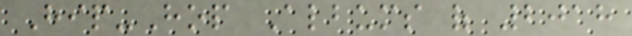Hip-Hop Albums of 2018
